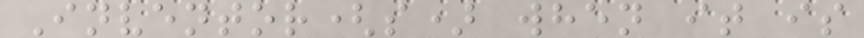Inventor(s) when it is
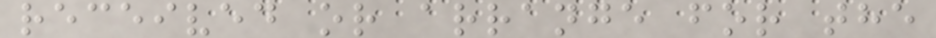received or arrange for the
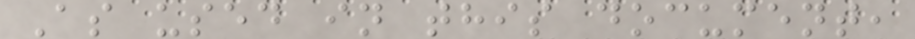As used in this document,
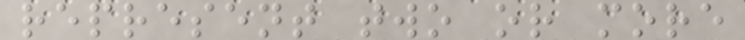represent two or more
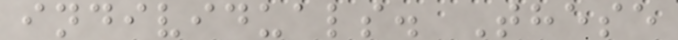individuals. These
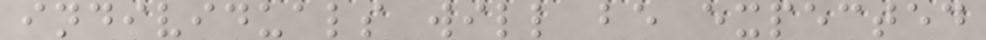individuals will be expected
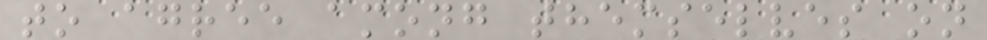to agree among themselves on
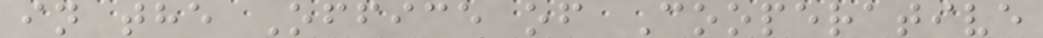in the Office of Cooperative
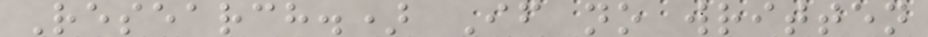Research.) If no written
